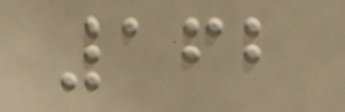162
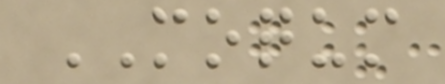MOQUM
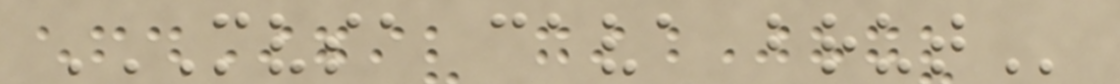MVSA CAVA BRUT
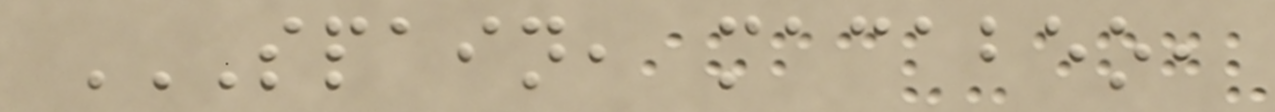SPAIN, MACABEO,
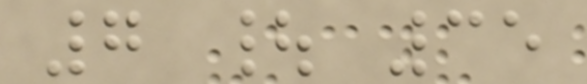7 | 35
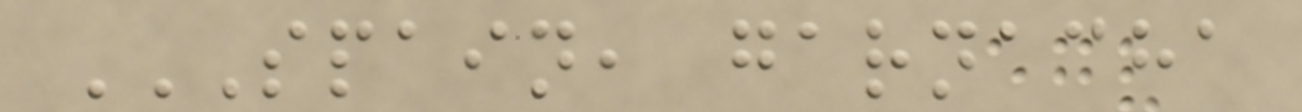SPAIN, GARNACHA
